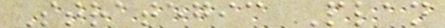Strategic Plan
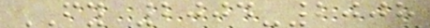FY 2004-2008
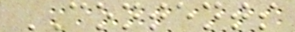CONTENTS
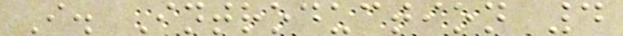I. Introduction 4
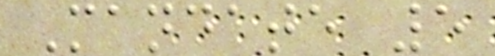Mandate 5
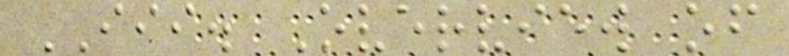III. Overview of
